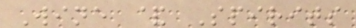Wine & Spirits
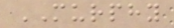MURPHY
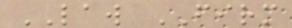LAW FIRM
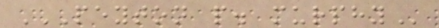PEYTON P. MURPHY
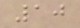10
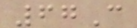67C
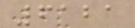6121
